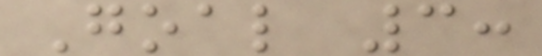Goal 3:
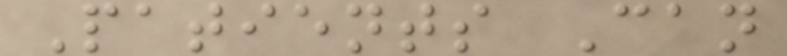Patients Can
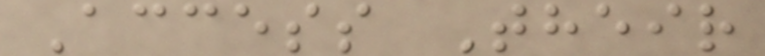Access Their
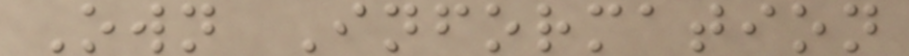Own Information
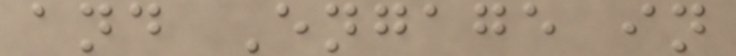and Engage in
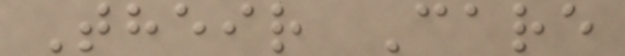Their Care
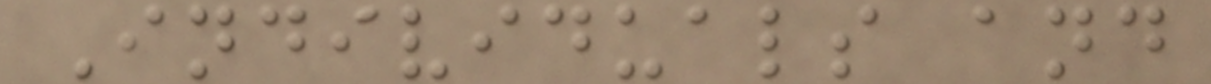Individuals and
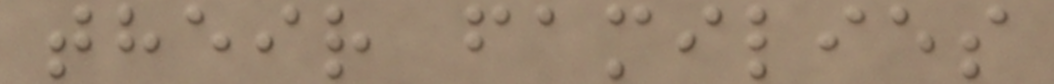their families
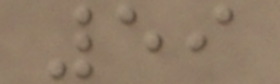59
